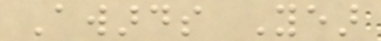Awards Year
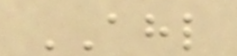AHL
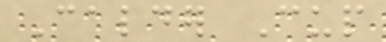Calder Cup
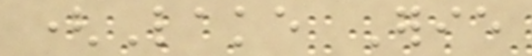(Lake Erie
